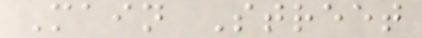Main Street
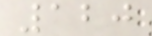120
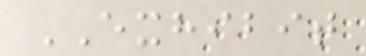EXHIBIT
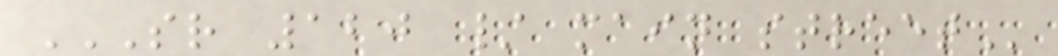SR 120 / MAIN STREET
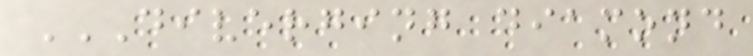DIVERGING DIAMOND
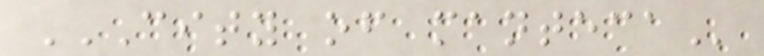CITY OF MANTECA
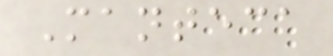Manteca
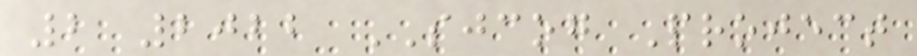2 2022 SJCOG Project
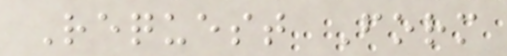Request Form
